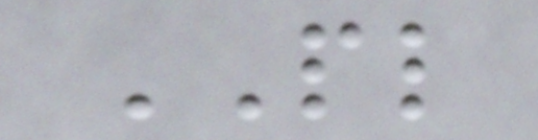PL
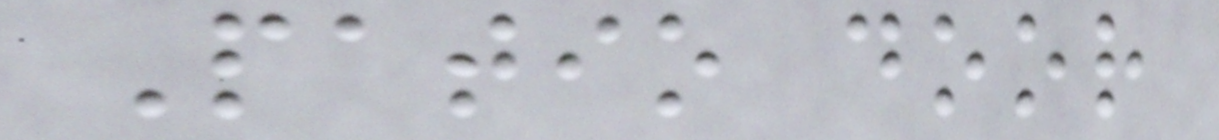Patio door
